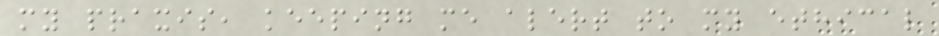my praxis, keeping me alert to my ethical
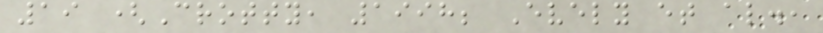19 (Crotty, 1998; Evely et al.,
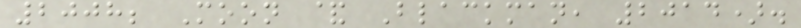2008; Moon & Blackman, 2014).
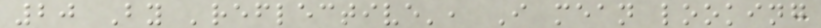20 By 'reflective', I mean looking
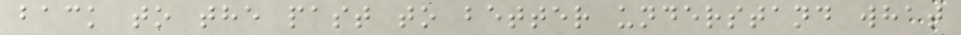back to the past to better understand what
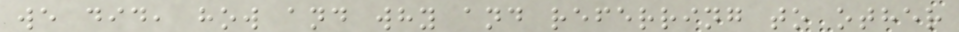we did, how and why and referring to other
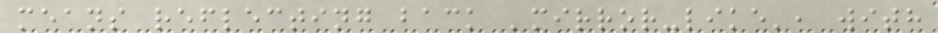means reflecting back 'mirror-like', with
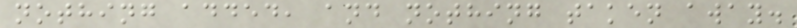nothing added, and nothing taken away.
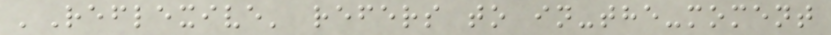'Reflexive' refers to in-the-moment
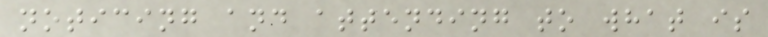noticing and attending to what is
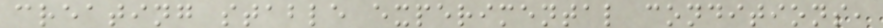creating stable experimental conditions,
